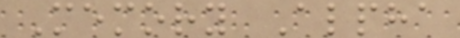Memory Alpha
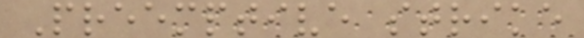Preemptive strike
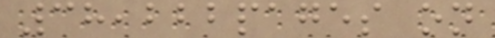38,222pages on
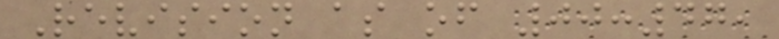Revision as of 00:47,
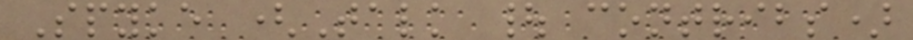Spyke (Talk | contribs)
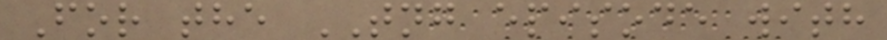For the TNG episode with
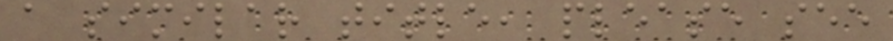a similar title, please see
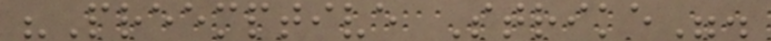"Preemptive Strike".
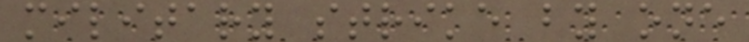military strike by one
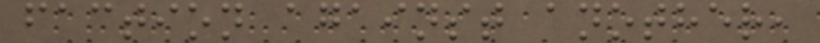faction against another,
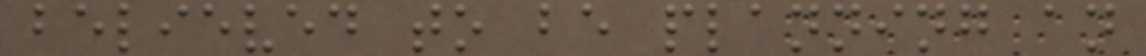believed to be planning an
